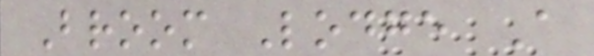Broom Lodge A
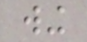wing
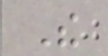The
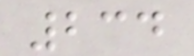234
